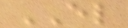EL
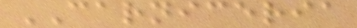CARNICERIA
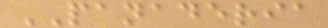PANADERIA
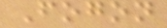Fogon
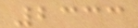2333
